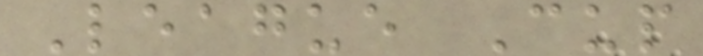League Cup
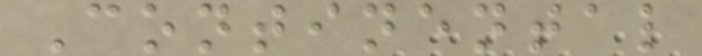Continental
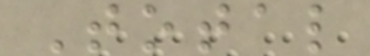Total
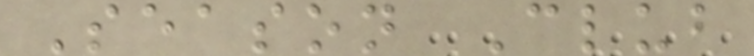Season Club
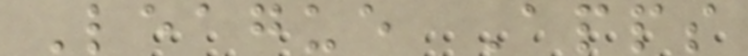League Apps
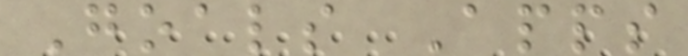Goals Apps
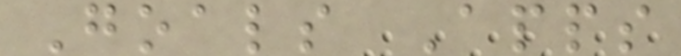Goals Apps
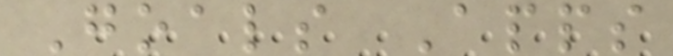Goals Apps
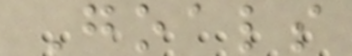Goals
